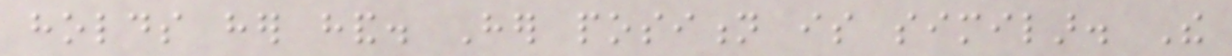holds her hand. Her position is similar. The
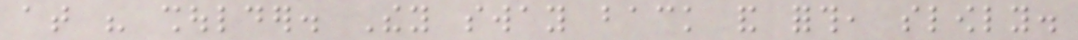at his shoulder. They sway back and forth, slowly.
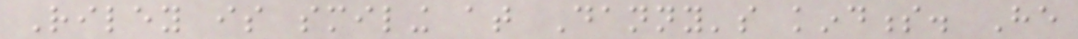Riley is smiling at Danny's kindness. He
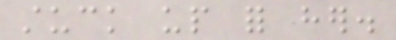stuck up for her.
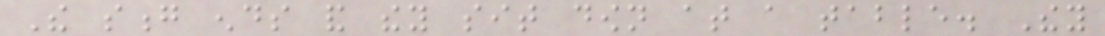The song ends and they sit down at a table. They
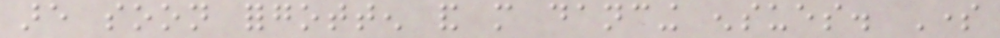are soon forgotten and more dancing ensues. Some
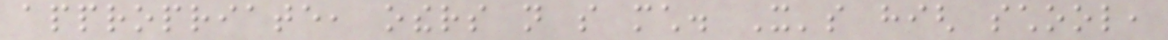appropriate, others not so much. It's high school,
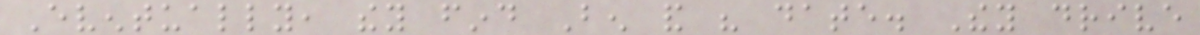Eventually, they find Ben and his date. They drive
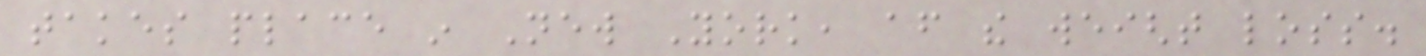takes place in New York, after the weight loss.
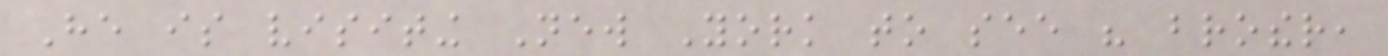He is visiting New York to see his brother,
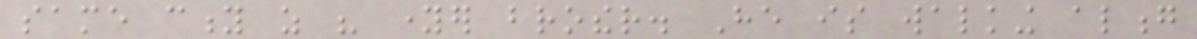same city as his younger brother. He is walking along
